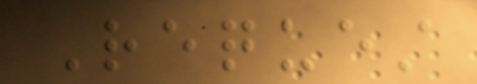Request
